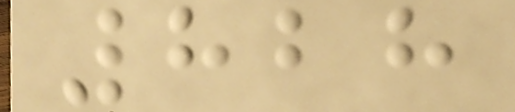828
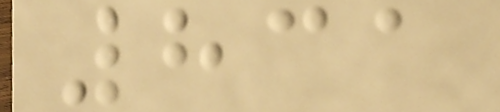831
